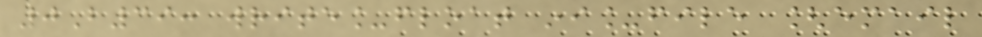0B39: write_float ini_file [email
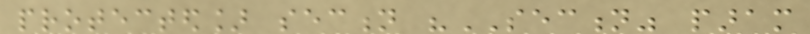protected] section "SECTION" param
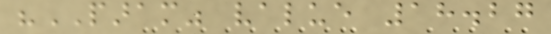"PARAM" value 18.27
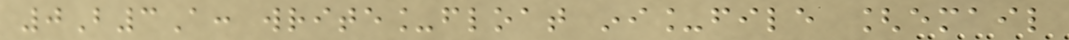0B3A: write_float ini_file [email
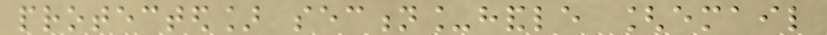protected] section_handle [email
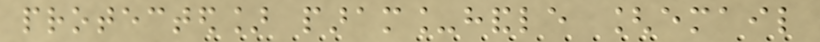protected] param_handle [email
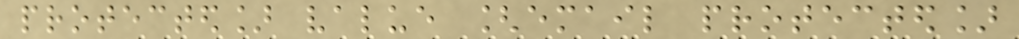protected] value [email protected]
